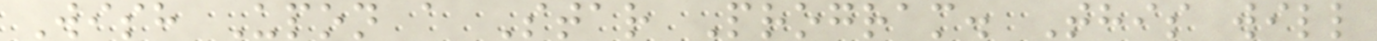Wish Upon a Star Program. This will
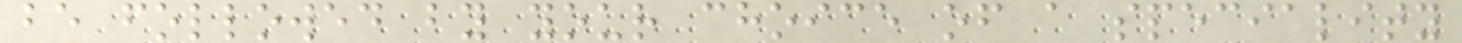be followed by your choice of a speciality
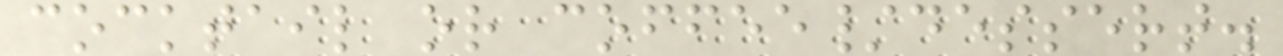cocktail or coffee/dessert.
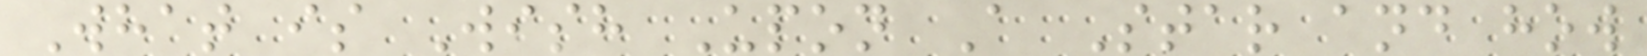What is Wish Upon A Star and how
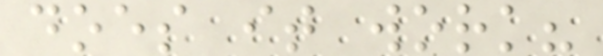does it work?
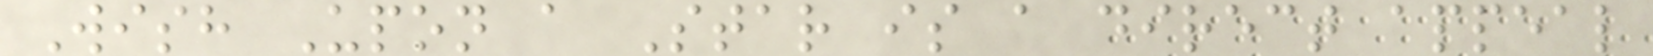Wish Upon a Star is a direct appeal
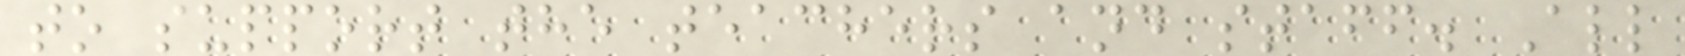to support the teachers and staff. All
